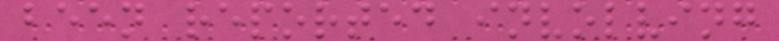been reported involving
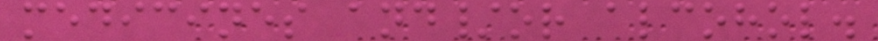medicines and/or alcohol.
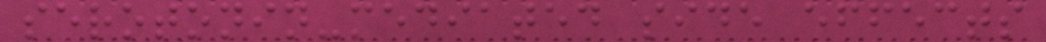serotonin-mediated side effects
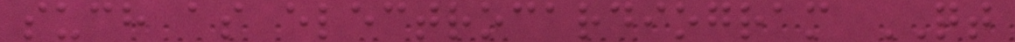such as electrocardiogram QT
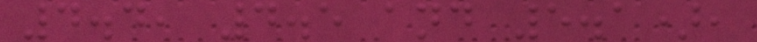4.4, 4.5 and 5.1),
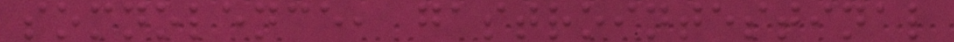somnolence, gastrointestinal
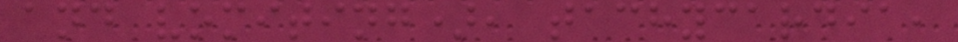and vomiting), tachycardia,
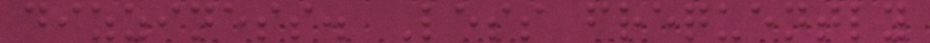dizziness. Less frequently
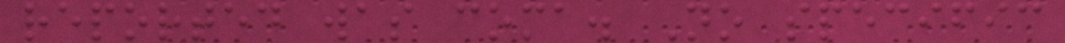reported was coma. No specific
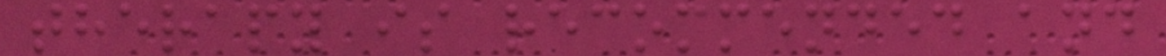therapy is recommended and
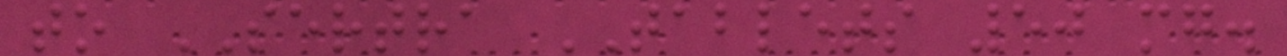to SERTRA TABLETS 50 mg.
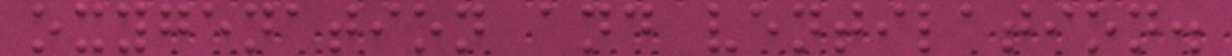oxygenation and ventilation.
